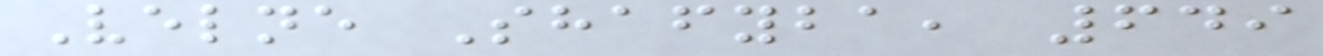Velne Shafyba, 649
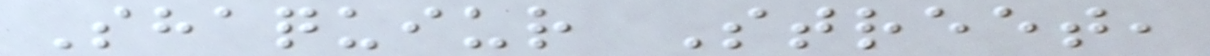Shaquiur Street,
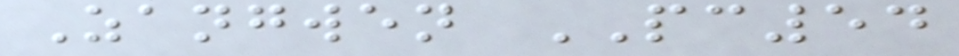Zangwen PC54
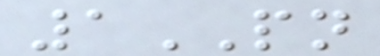1PN
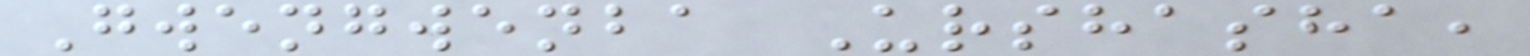Gwengwenba Urshasha,
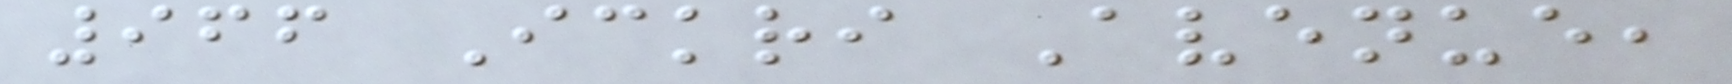966 Ickri Avenue,
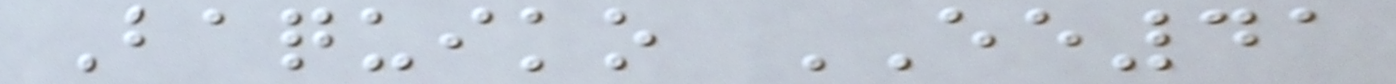Baquiko EE41
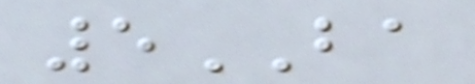5BA
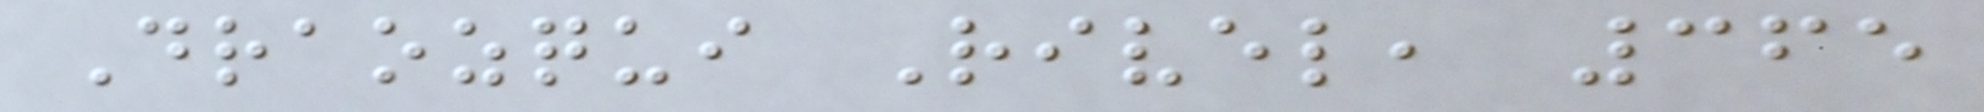Draozqui Rivel, 365
